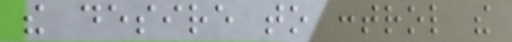the desire to control the
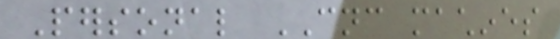Personal CNC machines
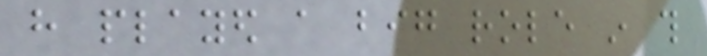have played a big role in this
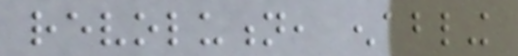revolution, enabling
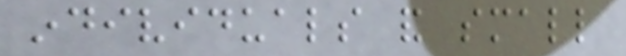individuals and small
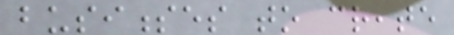businesses to create
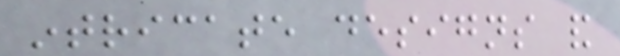intricate designs and
